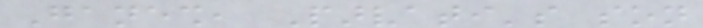Ganesh, Parvati's son
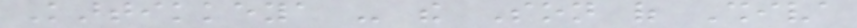Kartikkeya - the Son of Shiva
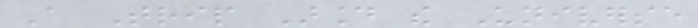A Trip Around the Universe
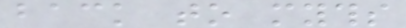back to myths
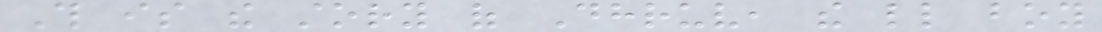This is the story of Dhruv, the little boy
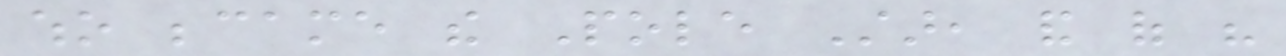who became the Pole Star, and of his
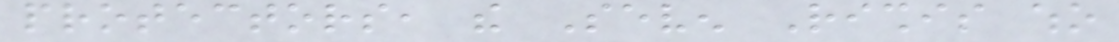protectors, the Seven Rishis who
